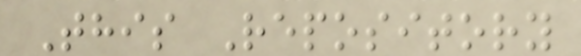This Repository
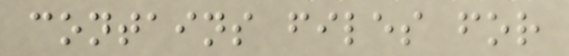contains files for
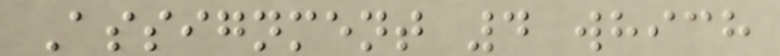Assignment 4 which
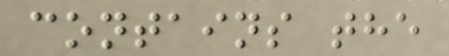contains the
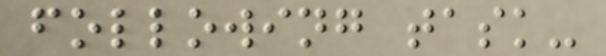following task-
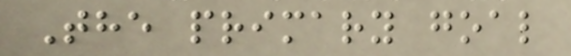The primary goal
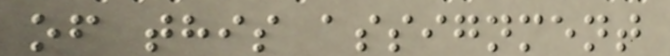of this assignment
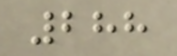288
